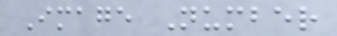Image Number
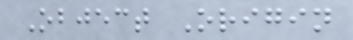Object Origin
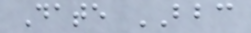Date BBC
